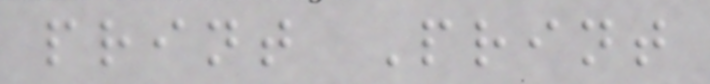print Print
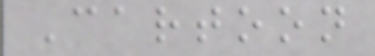Cartoon
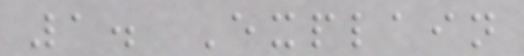1. Explain
